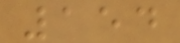154
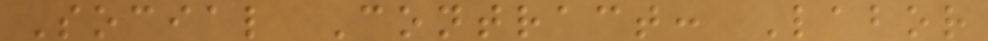Social Contract: Labor
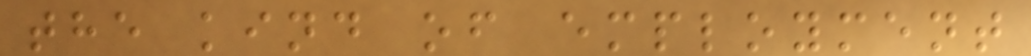the kind of employment
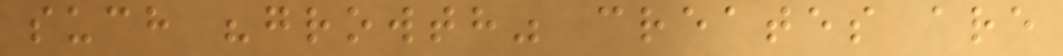such "growth" creates are
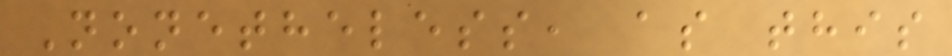Nonetheless, as this
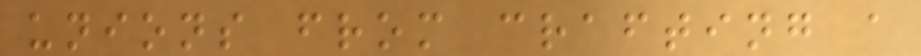unions from crafting a
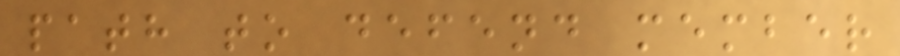path to defend member
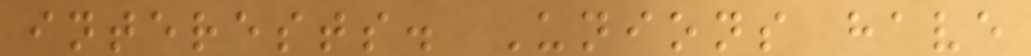interests. Unions have
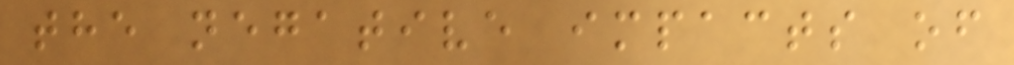the negative impacts of
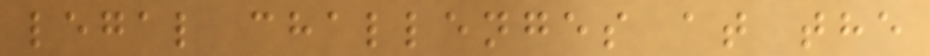legal challenges at the
